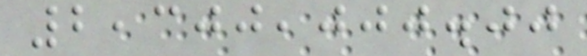2,300,000.00
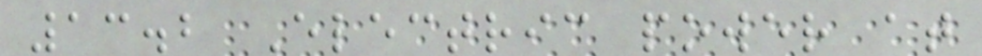13.2 Electric power at
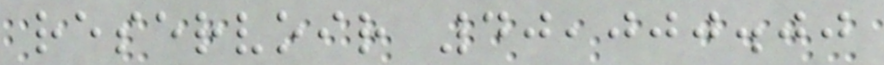reservoir 40,000.00
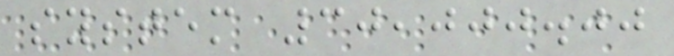system 30,000.00
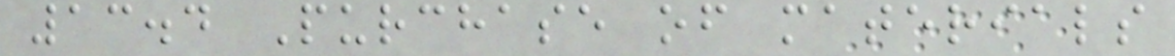13.4 Purchase of materials
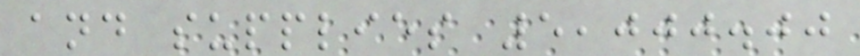and supplies 5,000.00
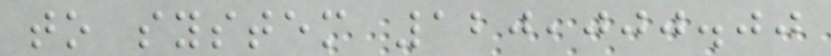to system 120,000.00
